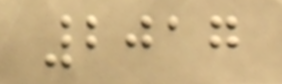2017
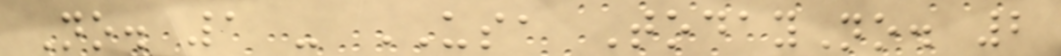No. 1 - USA TodayNo. 2
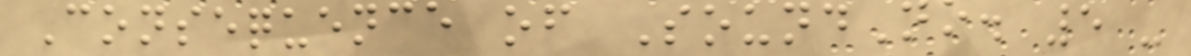Consequence of SoundNo. 5 -
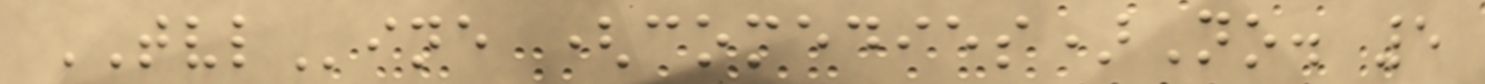TVLine (comedies)No. 5
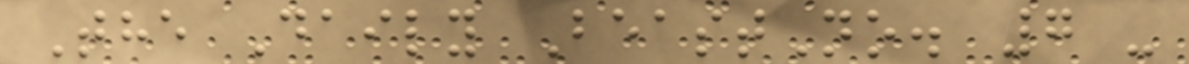The Daily BeastNo. 7 -
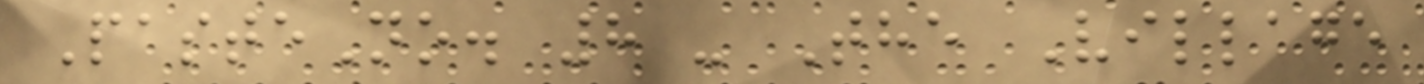PasteNo. 8 - The Village
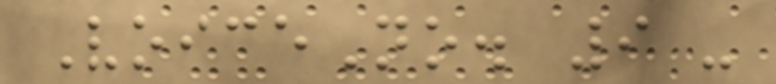VoiceNo. 9 -
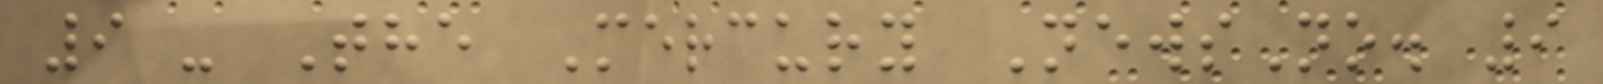9 - The Mercury NewsNo. 9
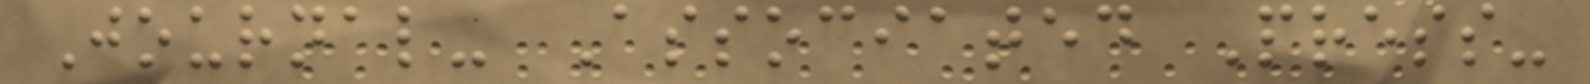Journal- Associated Press-
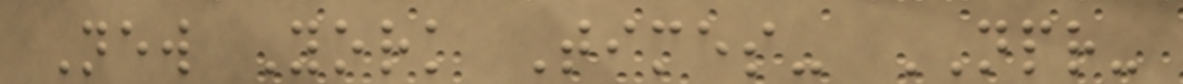New York Times- NPR-
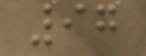97
